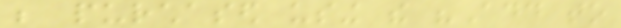be purchased using the "Add to
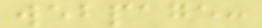webpage:
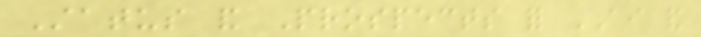Status and Prospects for AI and
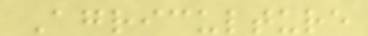Agriculture
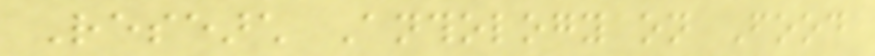Research Anthology on Food
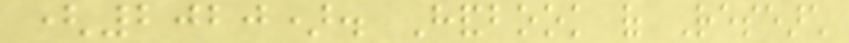(2020). Handbook of Research
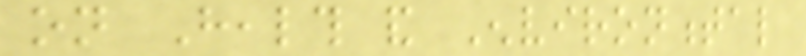on Health and Environmental
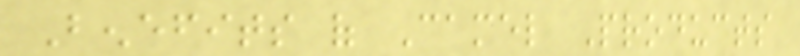Benefits of Camel Products
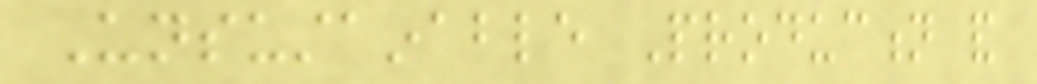Unsustainable Production and
